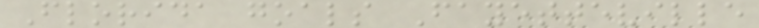Florida goals Fayetteville
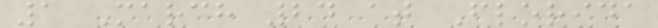1 March 24 at Florida
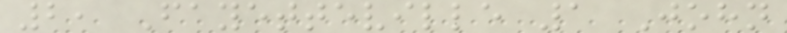2, Fayetteville 1 John
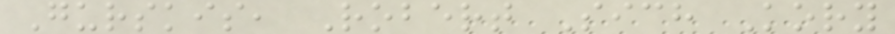Gurskis, Robert Sich Kory
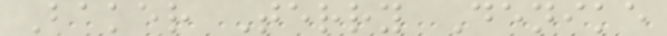Baker Terry Denike
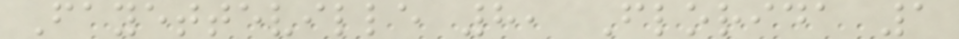Fayetteville 8, Florida 1
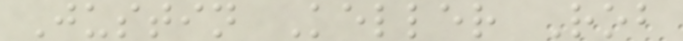Justin Keller Rob
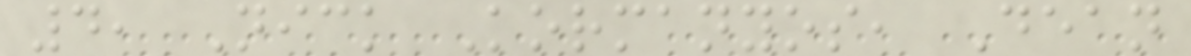4, Nick Kormanyos, Dean
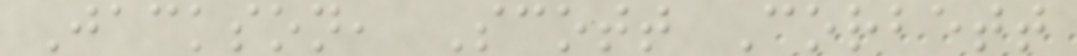Jackson, Scott Corbett
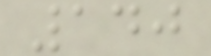140
